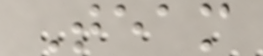Team
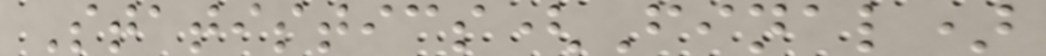Statistics(Final)
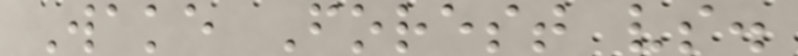Wake Forest vs.
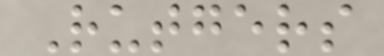Rutgers
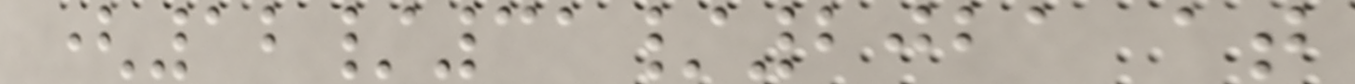(12/31/2021 at
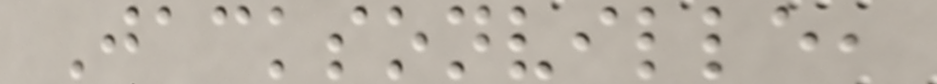Jacksonville,
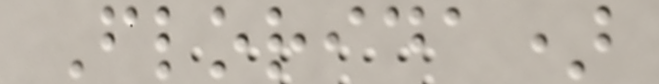Florida)
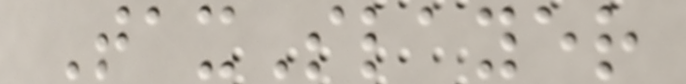TaxSlayer
